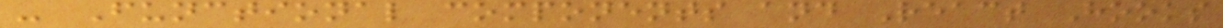- Functional components and React Hooks
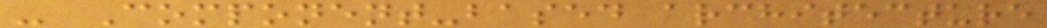- Component-based architecture
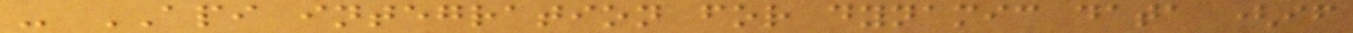- API integration for dynamic data (if
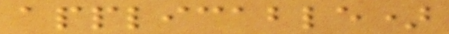applicable)
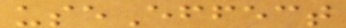useEffect
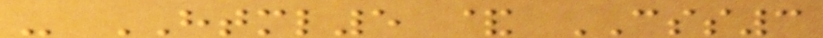- HTML5 & CSS3
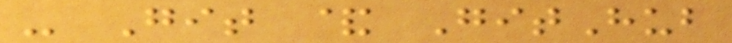- Git & GitHub
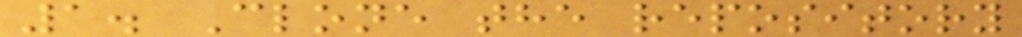1. Clone the repository
